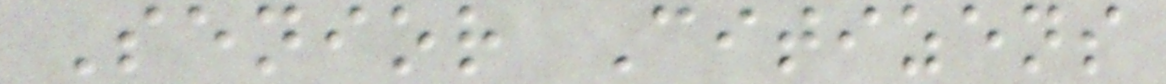Senior Citizens
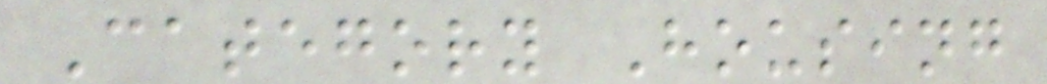Category Housing
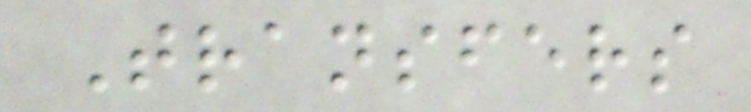Transfers
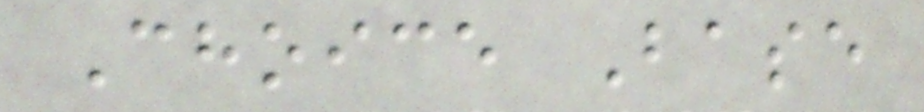Choice Base
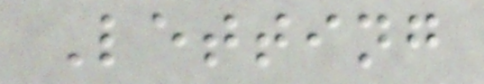Letting
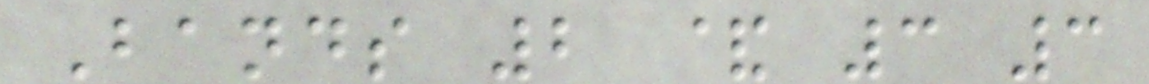Bands 2 & 3 3
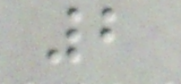2
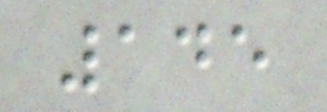145
